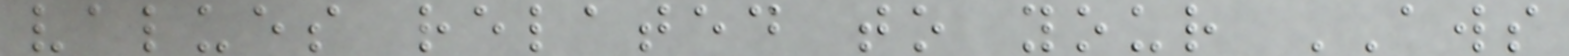values related to your AWS
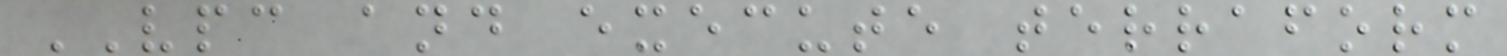VPC and execute terraform
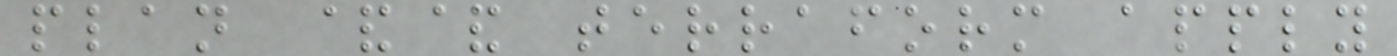plan && terraform apply
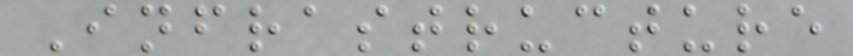Infrastructure
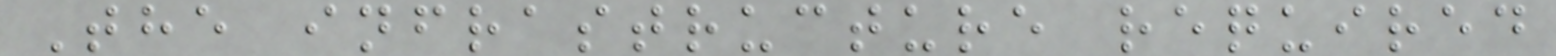The infrastructure required
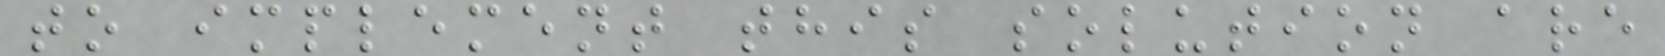to implement this solution are
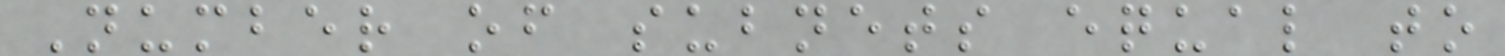Number of subnets equal to
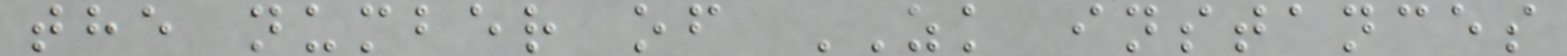the number of ZK instances
